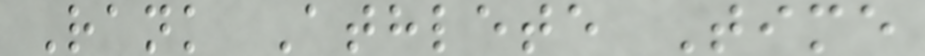Rank Athlete Time
